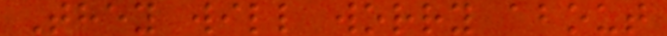They will worry about
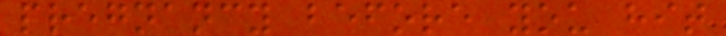pregnancy before you hit
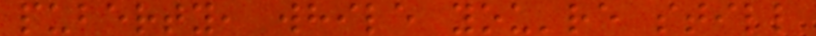puberty, while you're still
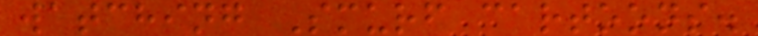watching Smurf cartoons.
